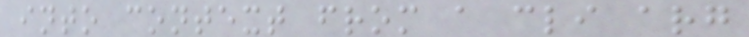into context from a cli arg
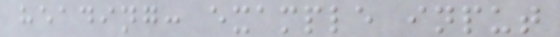heading: example input
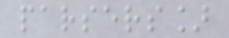parsers]
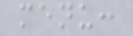menu:
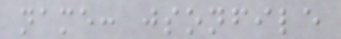name: jsonfile
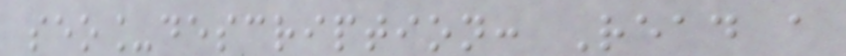seo_description: Read a
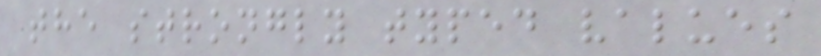the strongly typed values
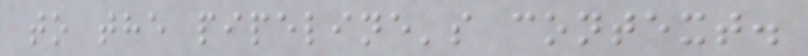to the pipeline's context.
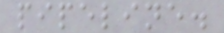pipeline.
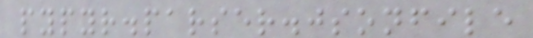pypyr.parser.jsonfile
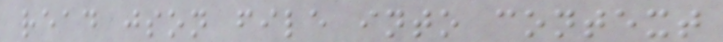read json file into context
